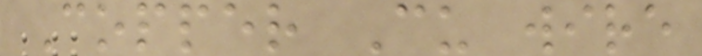Copper Cu wire
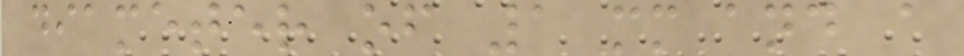diameter of 1 mm and a
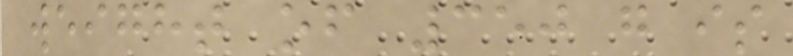weight of 350 g is
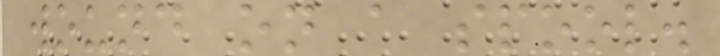wound on a spool.
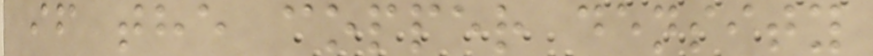if the copper density
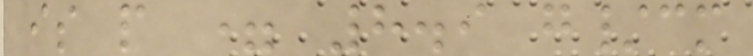is p = 8.9 g/cm
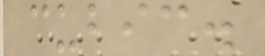cubic.
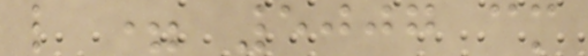l = 5007 cm
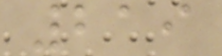219
